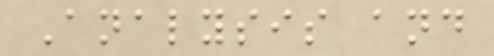Analysis and
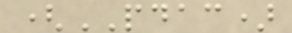(PDAC)
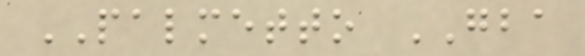PALMETTO GBA
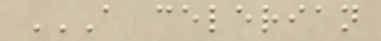A CELERIAN
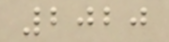2020
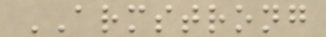ARMSTRONG
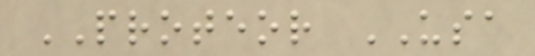PROTEOR USA
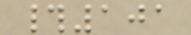#101
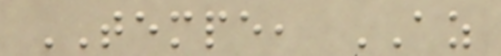TEMPE, AZ
